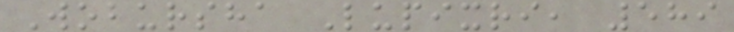Wobursha Lupixri, 589
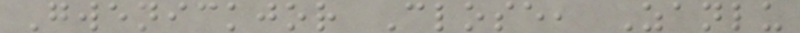Gwenickjor Close, Zanlu
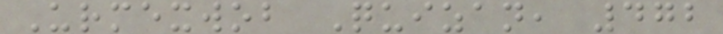Urmexwob Quizan, 472
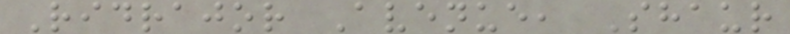Ridrajor Avenue, Shaur
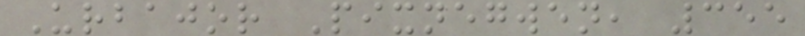Urbajor Pixnegwen, 355
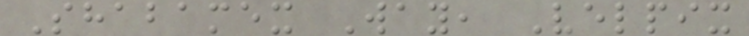Shabamex Way, Velpix
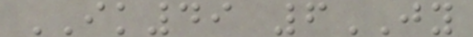IK49 6JY
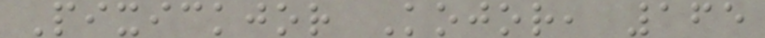Pixickjor Kojor, 165
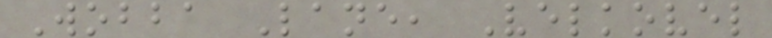Wobba Lane, Velkovel
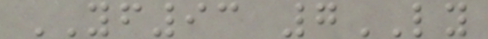YF93 7LY
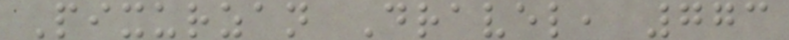Pixurzan Dravel, 773
